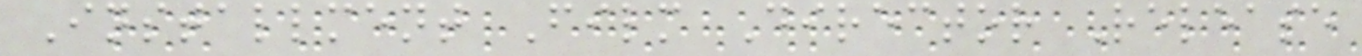Installment Film Director Release
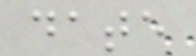date
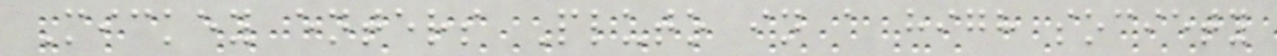Mickey enters Pluto in a high society
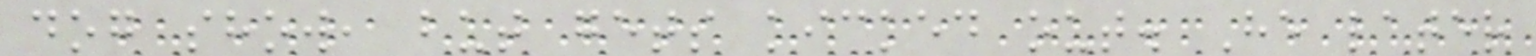dog show, but gets kicked out. He later
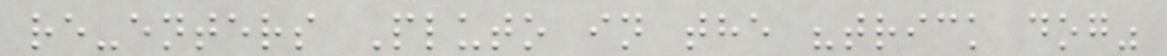re-enters Pluto in the "trick dog"
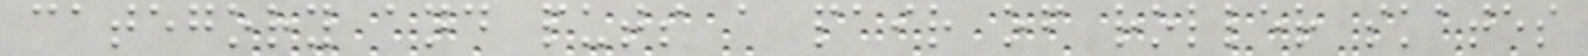category and puts a pair of roller skates
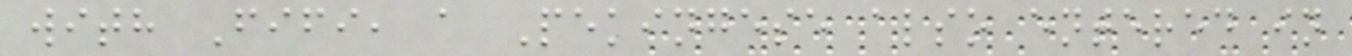with Fifi, a Pekingese also entered in
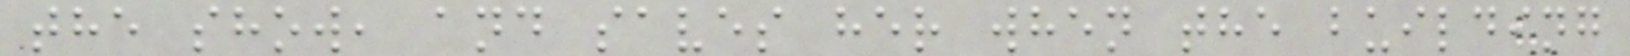the show, and saves her when the building
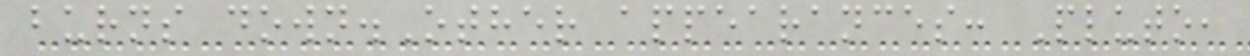burns down.Other appearances: Pluto,
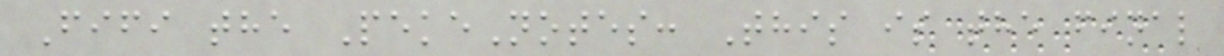Fifi the PekeNotes: This is the final
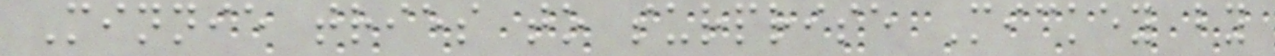Minnie tries to surprise Mickey by
